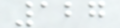127
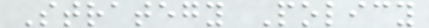Strategy Policy
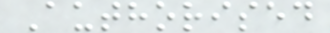Authorised
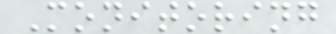Monitoring
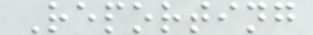Reporting
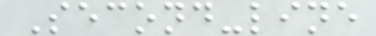Second-line
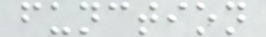function
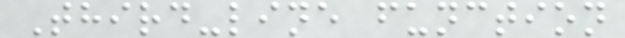Third-line function
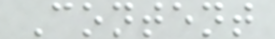Content
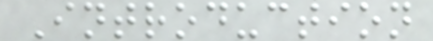Introduction
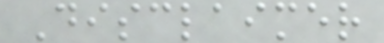Disclaimer
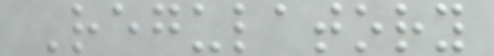Regulatory
